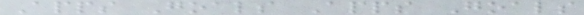Apps Goals Apps Goals
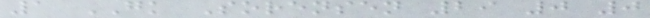1 GK Sorensen 29 0 0
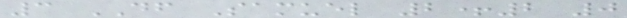3 DF Samuel 2+2 0
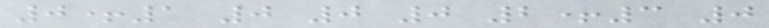0+1 0 0 0 2+3 0
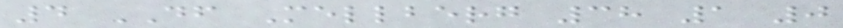4 DF Mellberg 38 1 0
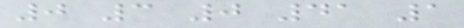0 3 0 41 1
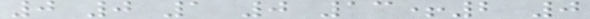0 0 1 0 13+2 0
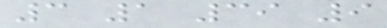3 1 39 9
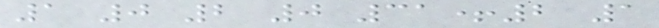1 0 2 0 31+2 1
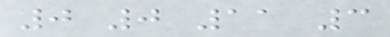0 0 11 3
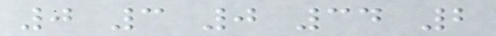0 3 0 34 2
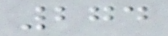274
